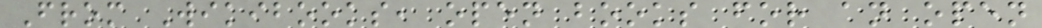From Wikibooks, open books for an open
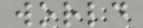world
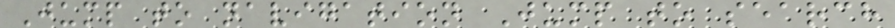Jump to navigation Jump to search
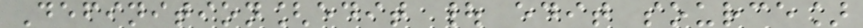Definition[edit | edit source]
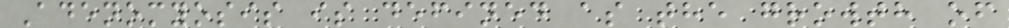Adenomyosis is defined as the growth of
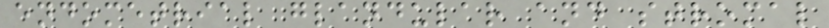endometrial glandular and stromal
